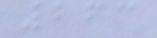263
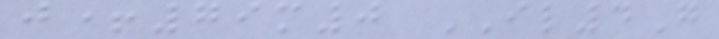j+79m0 IL4G
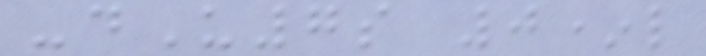-dU7s 0*l
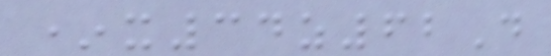*x34z62D
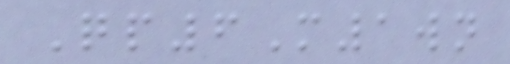Qp6M1wn
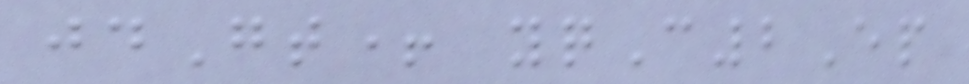jdGt+ yqC2Ep
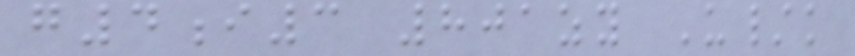g4i3 801zy U/k
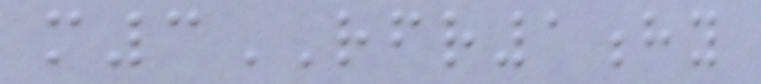m3RFR1hy
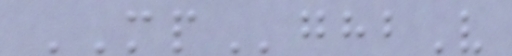MPghbV
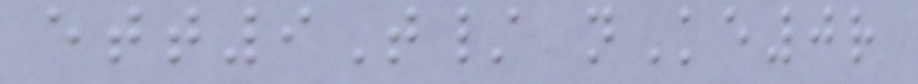ett9T/ nKe0r
